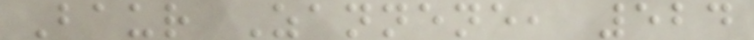Baur Zannene, 524
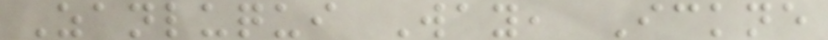Zanluqui Way, Ickne
